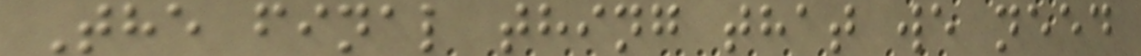The final thing that we need
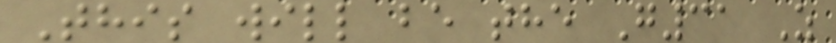This will be the G31 Z
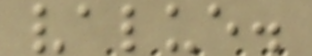value.
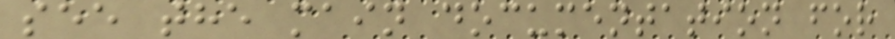see the main documentation for
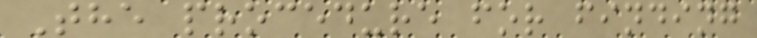The procedure for finding
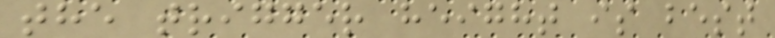the trigger height is best
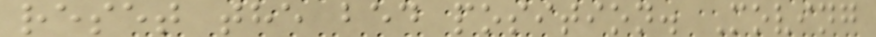reset the bed position. Moving
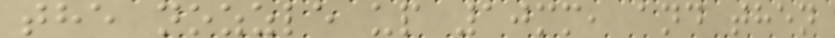the nozzle up 10mm, and then
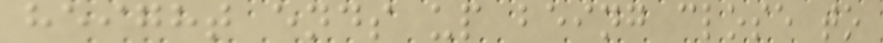height ends up being close to
